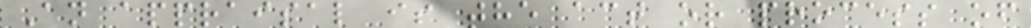An appraisal is the act or process of
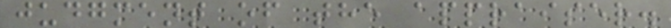judgment of the appraiser.
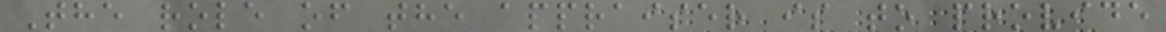The role of the appraiser is to provide
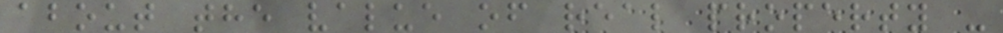about the value of real property -
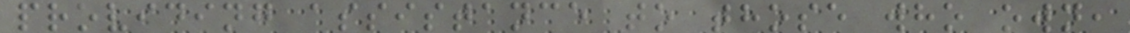providing assistance to those who own,
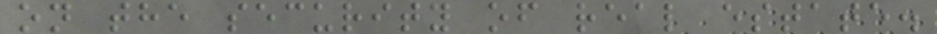on the security of real estate.
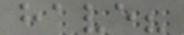have?
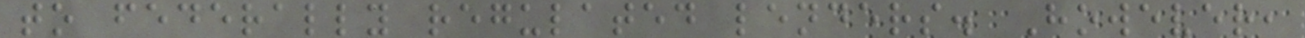to federally regulated lenders. However,
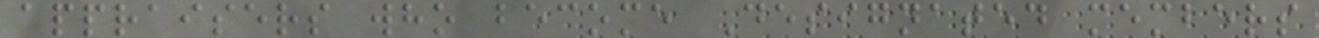appraisers who become Designated members
